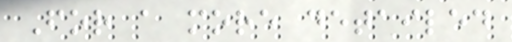For a more detailed
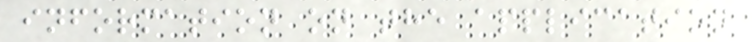information on the application
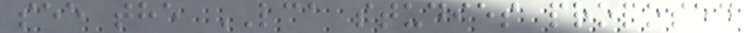see the LCA studies proposed
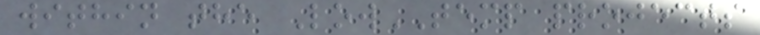within the LowTEMP projects
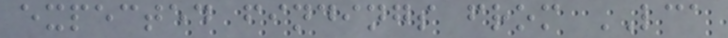expected findings from LCA
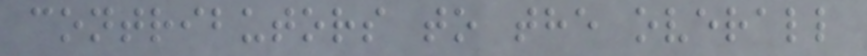contributors to the overall
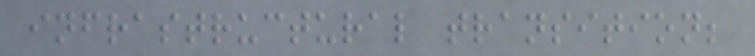infrastructural transition;
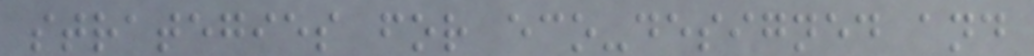strategies for eco-designed and
